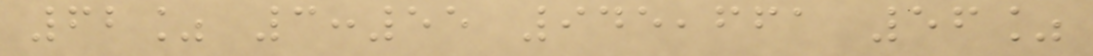62% 3:55 945,661 56%
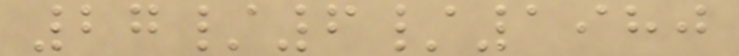27/6/1980
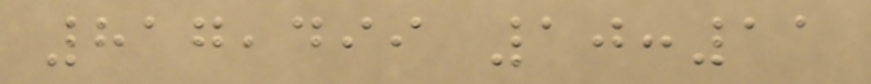817,499 10:11
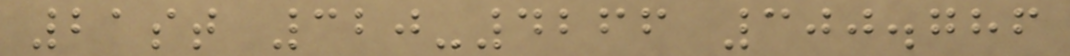21st 320-4266 300.786
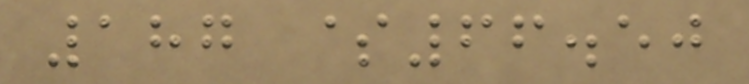187 $66.50
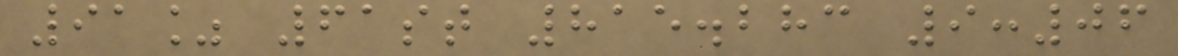91% 61st 815.283 9:06
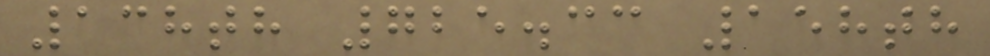138th 725.33 158th
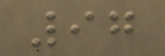97
